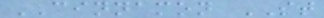CINNAMON ST
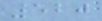520
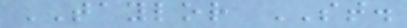TAYLOR ST.
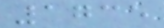1735
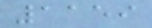1159
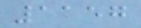1157
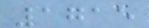1715
